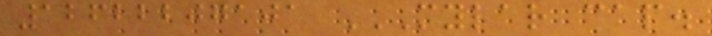12622207101 MYLAR CAP.
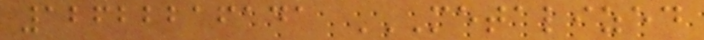12622216141 METALIZED
